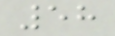58
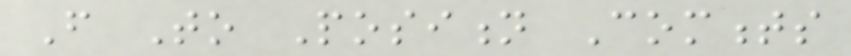From To Position Comments
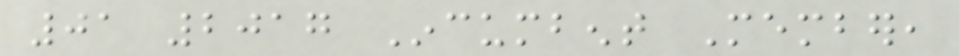01 2017 Incumbent Member,
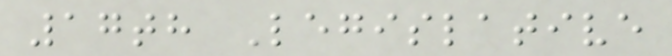17th Legislative
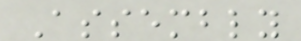Assembly
